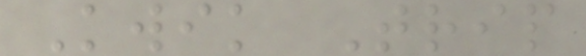Kwik Trip
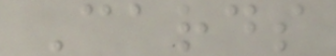Cards
